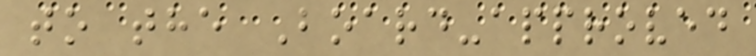to the Board-approved
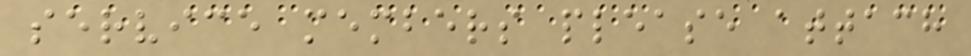service members please attach
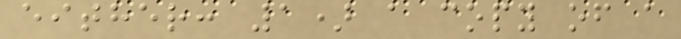either: 1) a copy of a
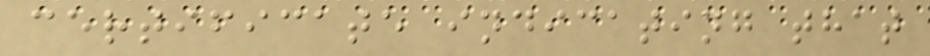certificate indicating that
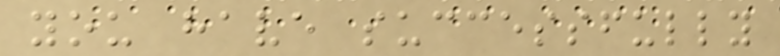you have successfully
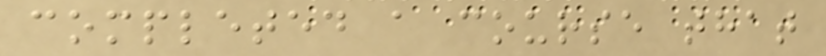completed a course that
